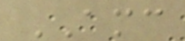AMC
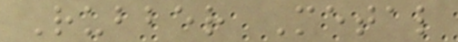Rubber Metal
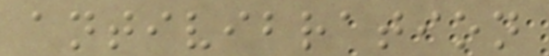antivibration
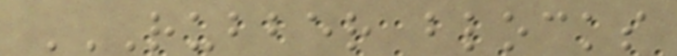RUBBER BLOCKS
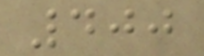400
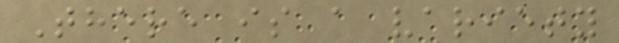There is a variety
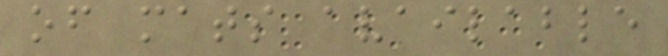of mats available
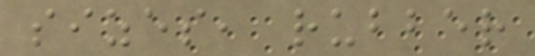sizes, rubber
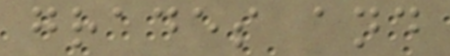grades and
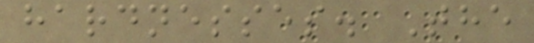hardnesses. The
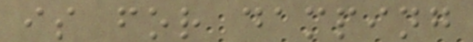is for damping
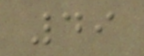49
